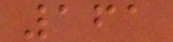161
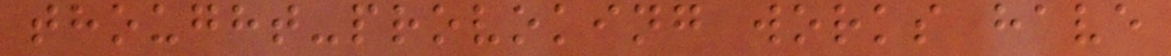thought-provoking works have
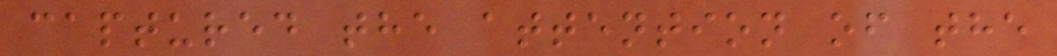captured the attention of the
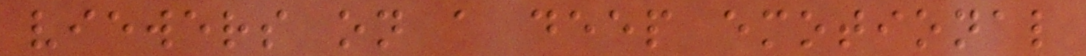viewers on a deep emotional
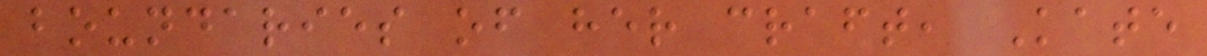boundaries of her craft, Kate
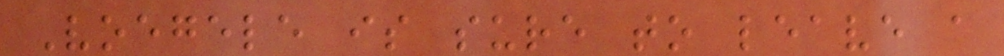Voegele is sure to leave a
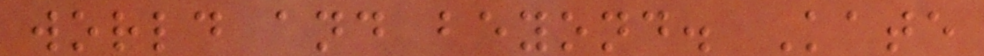world and beyond. Kate
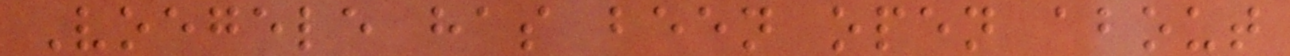Voegele has been open about
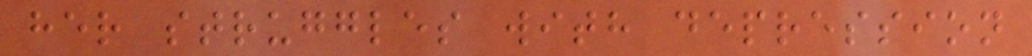her struggles with depression
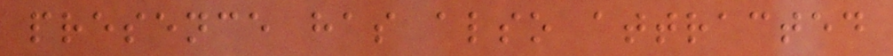presence has also attracted
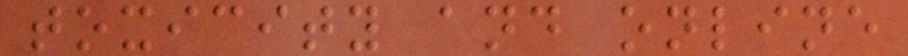toxicity and online
